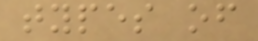types of
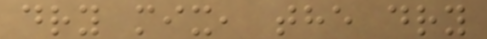dry mix, the dry
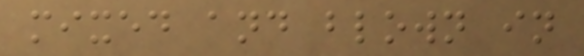mixed and blown in
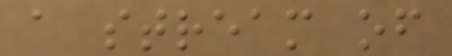a stream of
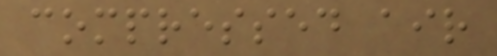compressed air
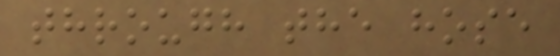through the hose
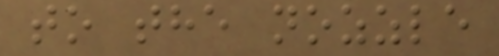to the nozzle
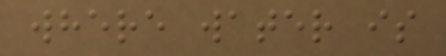where water is
